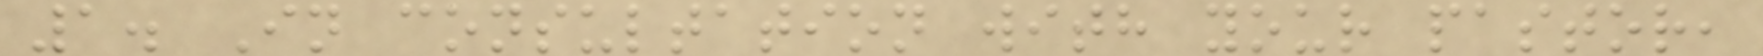1. In consultation with your pastor,
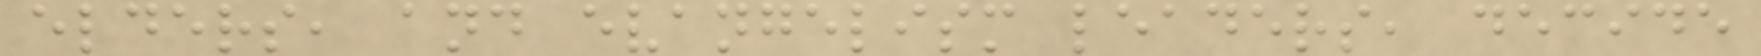elders, and evangelism leaders, decide
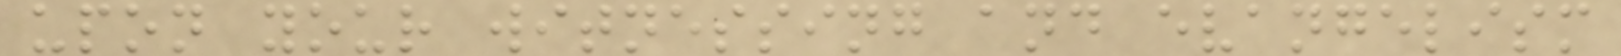upon your witnessing and evangelism
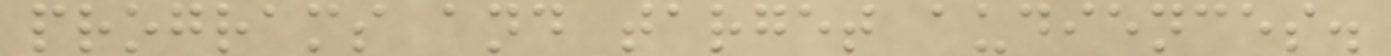programs and target audiences.
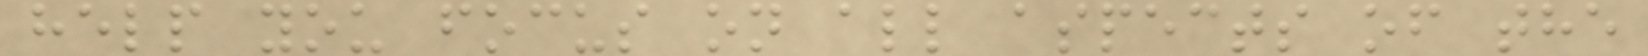help you focus on all aspects of the
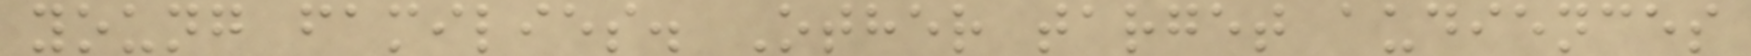young families. Other target audiences
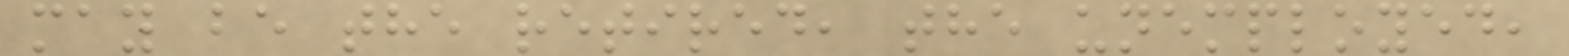may be the retired, the unemployed,
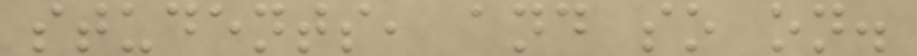students, and so on.
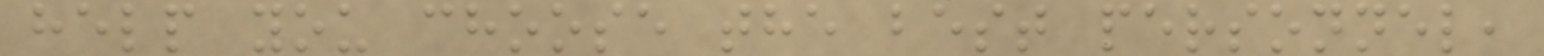help you choose the best personnel,
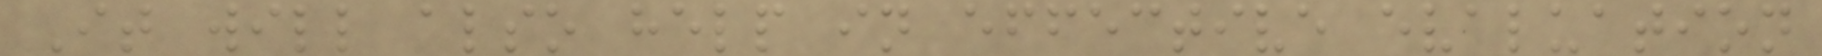It will also help in effective evaluation
